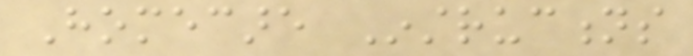Homecare Instructions
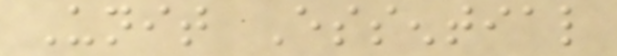Unit Essential
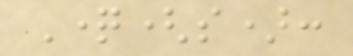Question(s):
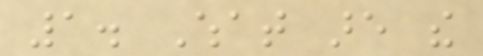1. What are the
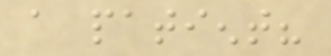a patient?
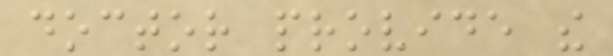doctor provide the
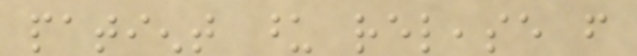patient upon release from
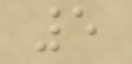5
